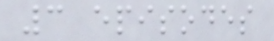3 episodes
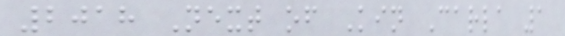2018 Next of Kin Carla 1
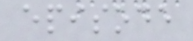episode
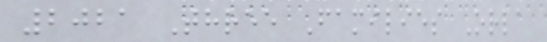2021 Three Families Orla
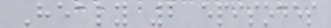Healy 2 episodes
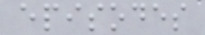episodes
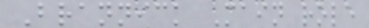Brannick Main role
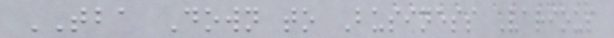TBA Down to Business Various
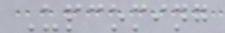Upcoming
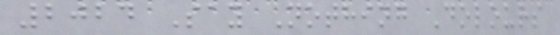2024 Say Nothing Dolours
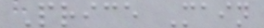Price Main
